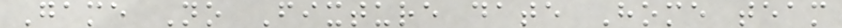Game No Fixture date Home team
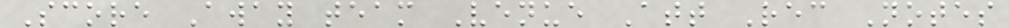Score Away team Venue Att Rec Notes
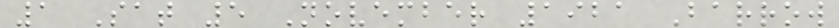1 Sat 5 November 1921 Barrow
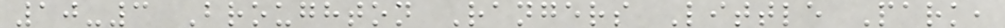10-3 Broughton Rangers Little Park,
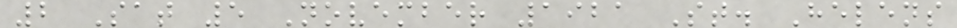2 Sat 5 November 1921 St. Helens
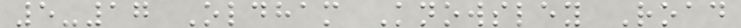5-17 Oldham Knowsley Road
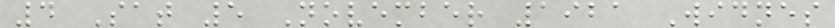4 Sat 5 November 1921 Widnes
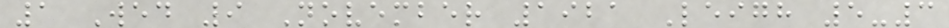1 Wed 9 November 1921 Leigh 5-3
